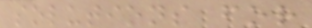solutions for
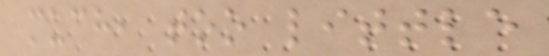much, too little
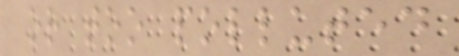or too polluted
